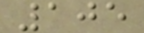105
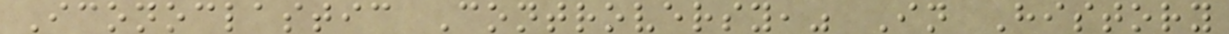Iconoclastic Controversy," In History
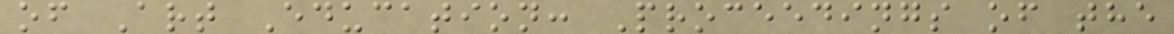of Art Education: Proceedings of the
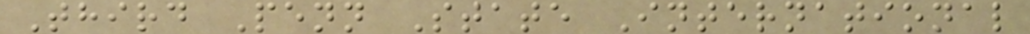Third Penn State International
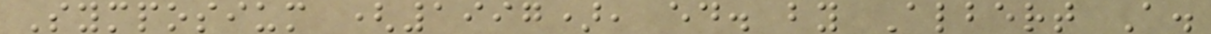Symposium (1997), ed. by Albert A.
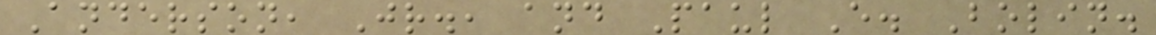Anderson, Jr., and Paul E. Bolin.
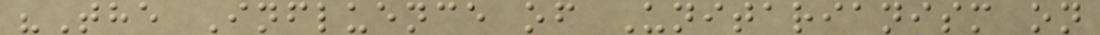"The Influence of Unitarianism on
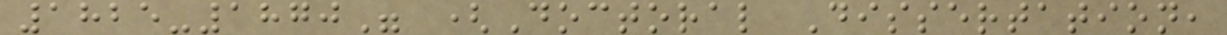1825-1870" (Doctoral Dissertation,
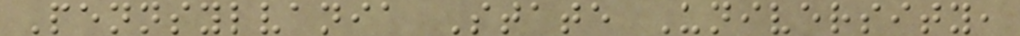Pennsylvania State University,
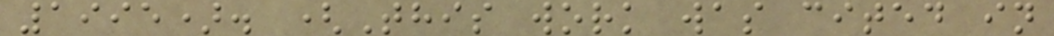1995). (This work was cited in
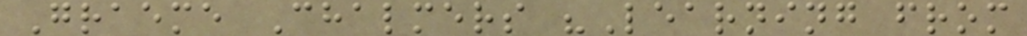Graeme Chalmers "Learning from
